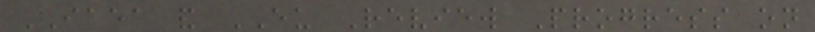IAEA and EU Review Progress on
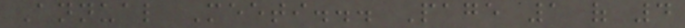Annual Meeti... Page 1 of 4
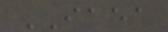IAEA
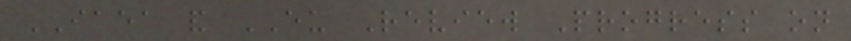IAEA and EU Review Progress on
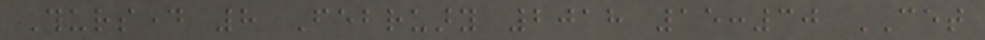Thursday 8 February 2018 15:30 CET
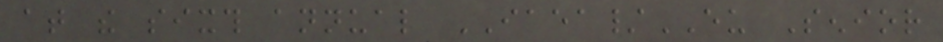at the sixth annual IAEA/EU Senior
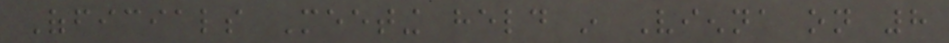Officials Meeting held in Vienna on 8
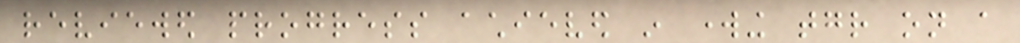reviewed progress achieved in working together on a
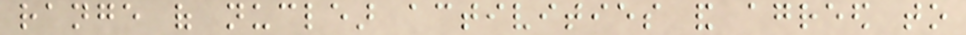range of nuclear activities and agreed to
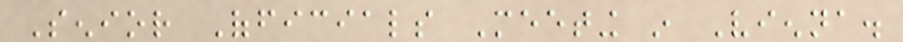Senior Officials Meeting in Vienna.
